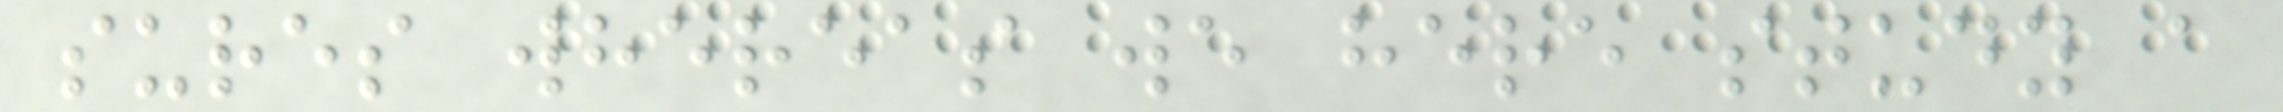sures whereas we here study a
